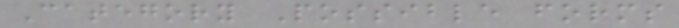Category Possible forms
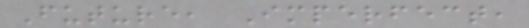Future, Imperfect,
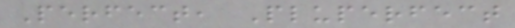Perfect, Pluperfect
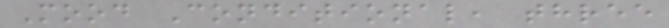Mood Conditional, three
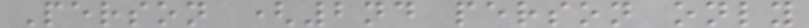Person (2nd person only
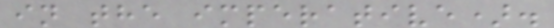in the imperative).
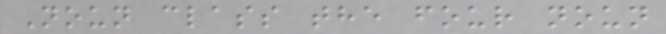Noun class the four noun
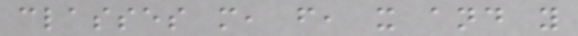classes m, f, x and y
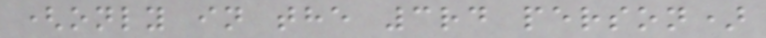(only in the 3rd person)
